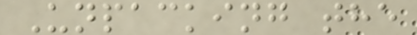Unpacking the
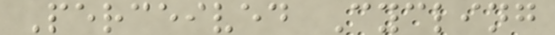Perceived Cycling
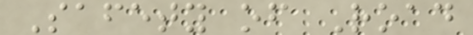Safety of Road
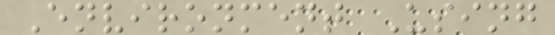Environment Using
